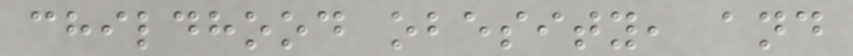childhood obesity, and
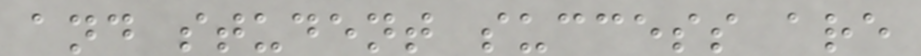and student success are
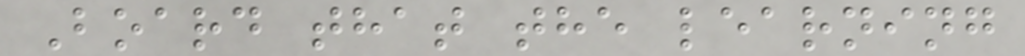Board that the learning
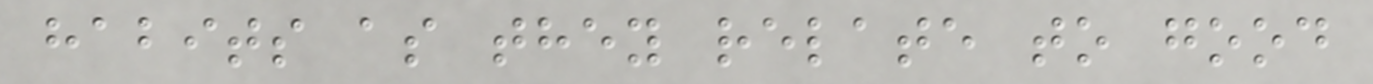habits as they relate to good
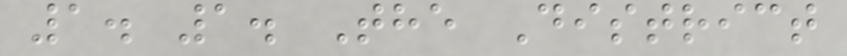1. 1. The District
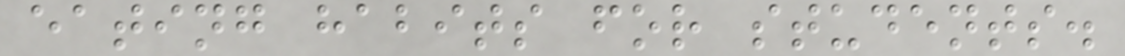eating habits for students.
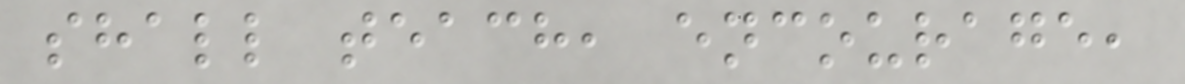shall teach, encourage,
